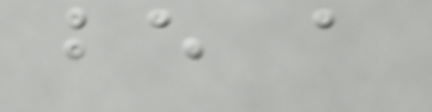be a
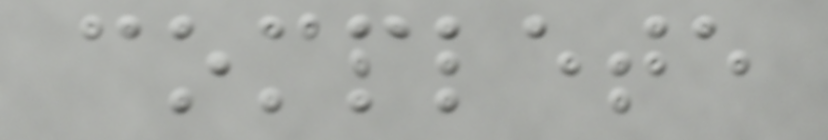complete
